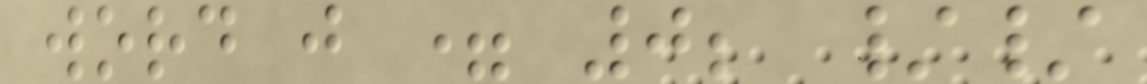word j = 0; //
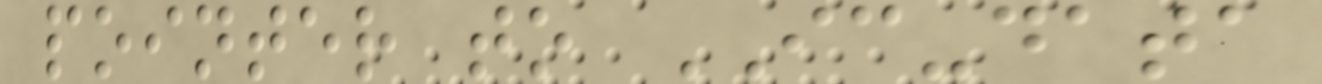pointer to IC-data
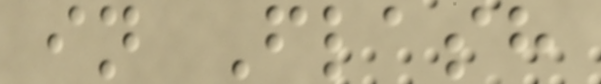in Flash
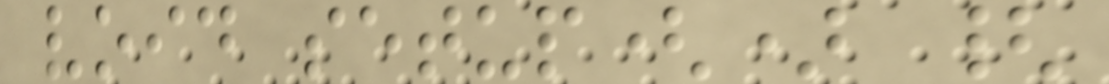void setup() {
